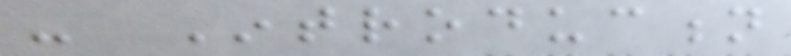- Introduction
